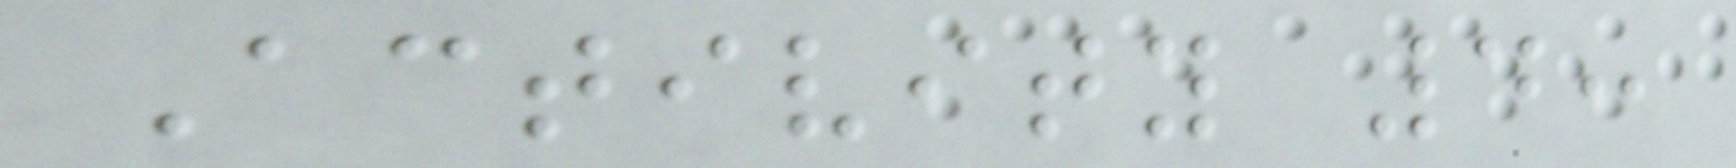Activity 4:
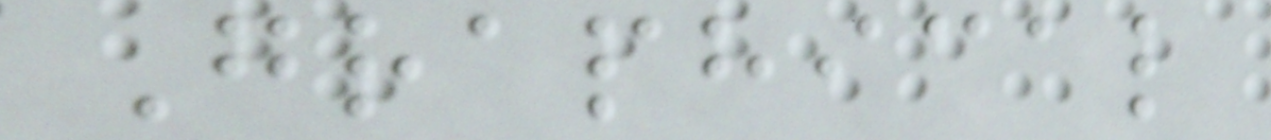Graphical
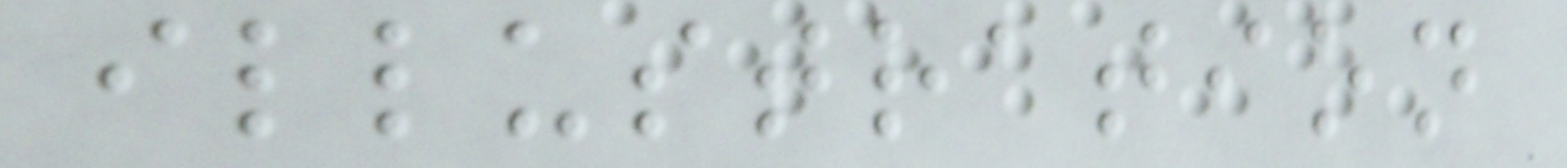illustration
